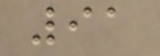91
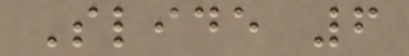Slide 6
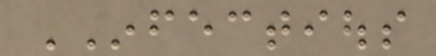INFECTIOUS
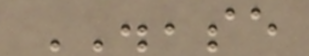DISEASE
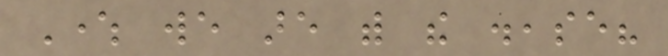Where we are with the disease?
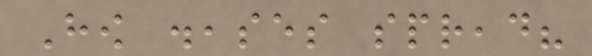How diseases spread?
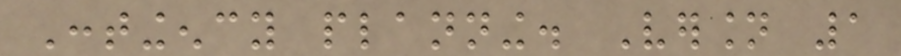Contingency planning. Version 1
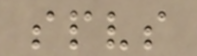spvs
